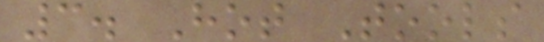3. Hot Tools
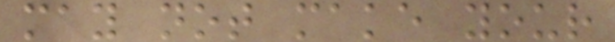may not make your
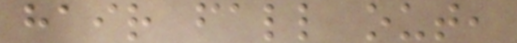hair fall out,
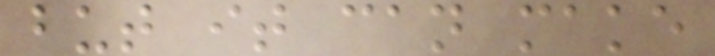but it can make
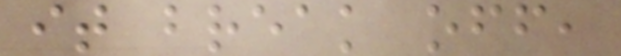it break off,
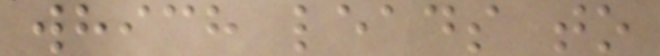which leads to
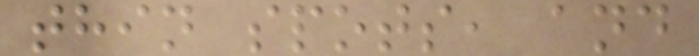thin spots, and
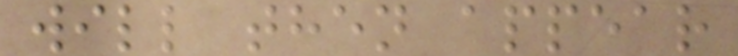will then appear
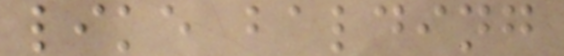like balding
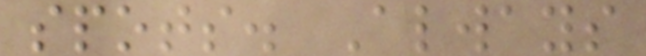spots. Always
